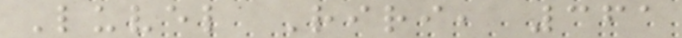Luvel Riri, 361
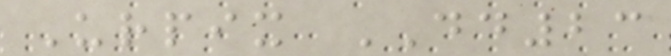Urpix DD23
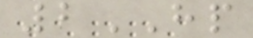2HP
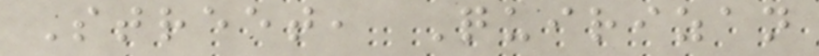Street, Quirizan
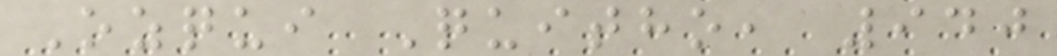Ozqui Quitho, 940
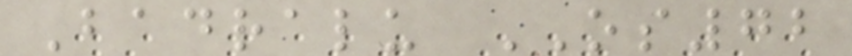Badralu OS72
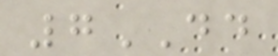7DD
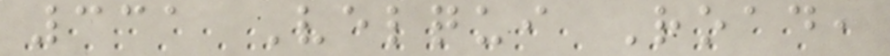331 Velqui Road,
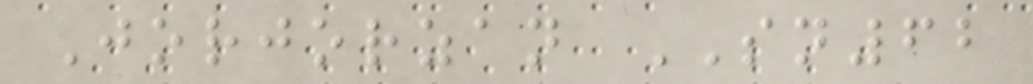Jorjorzan SN62
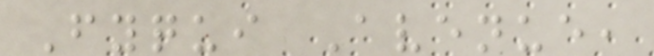Fyqui Avenue,
